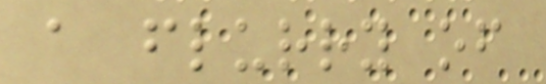a flurry of
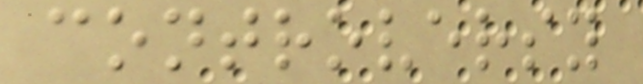controversy
